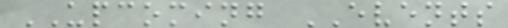UPCOMING EVENTS
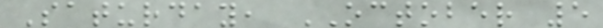Saturday, OCTOBER 5
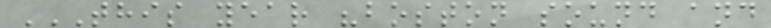THIS YEAR "BOSTON SOUND AND
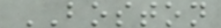BOSTON
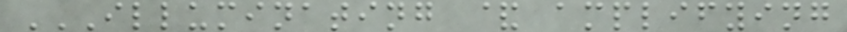ILLUMINATING & AMPLIFYING
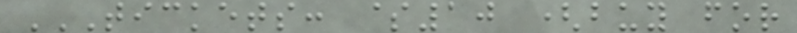TICKETS: $10 (BUY FOR
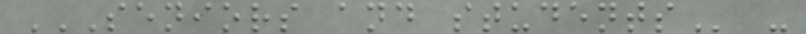SENIORS AND STUDENTS -
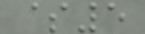$5
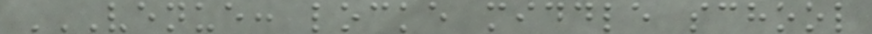VENUE: LOCKE MIDDLE SCHOOL
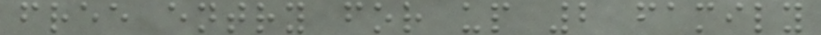free entry for up 2 family
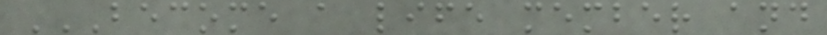BECOME A LIFE MEMBER AND
